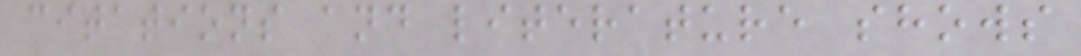citations and literature shows
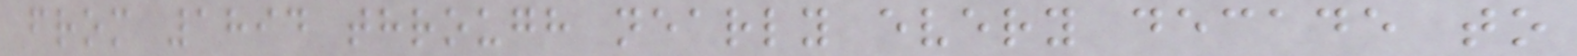from 1894 through nearly every decade to
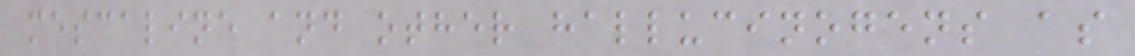mescaline and other hallucinogens as
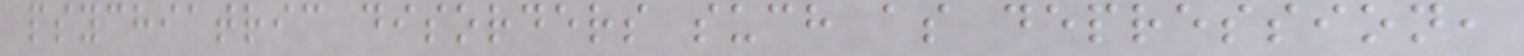psychiatric disorders such as depression,
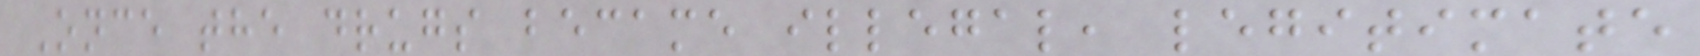Once the drugs became illegal, legitimate
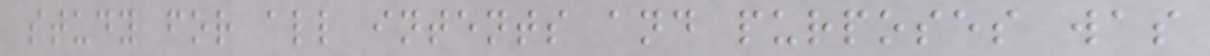study for all intents and purposes was
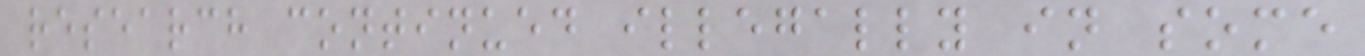research continued illegally in some
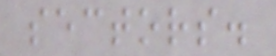sectors.
